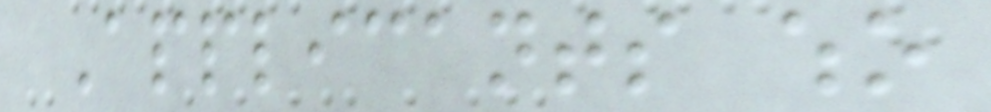Applicants who
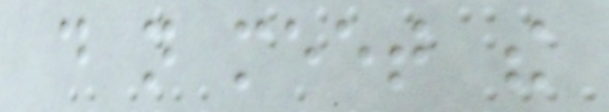do not meet the
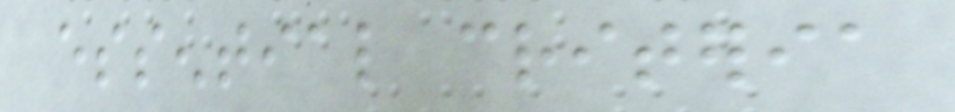essential criteria
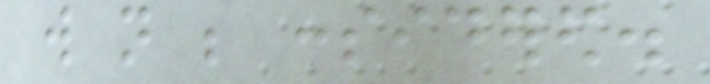will not be considered.
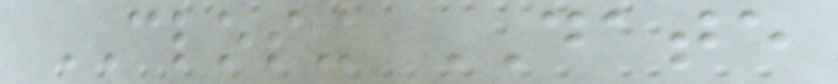CLOSING DATE
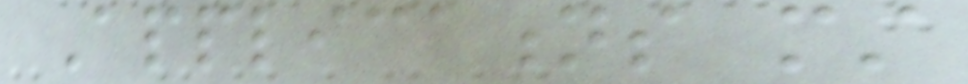Applications must
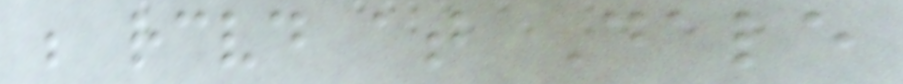be received at Dale
